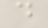d
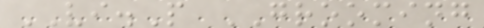VI.P GROOMING
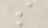s
